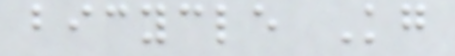bicycle Kg
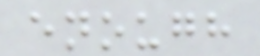enough
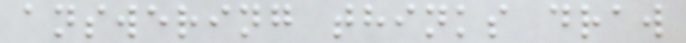answering thinks draw
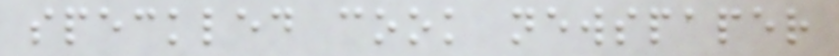speckled cook newspaper
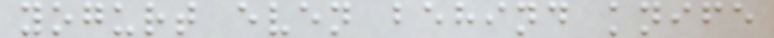yogurt even behind knife
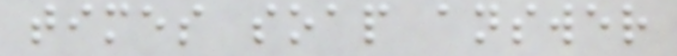times soap answer
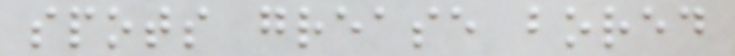spots grease bored
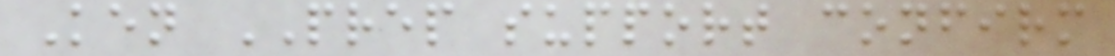Ken PREP support confirm
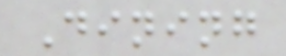Dining
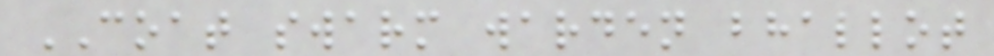COAT swarm warden bhallot
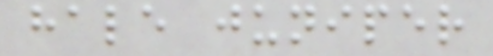hale juniper
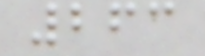263
